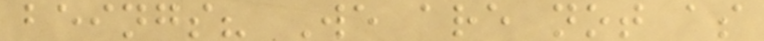beings? We are not as
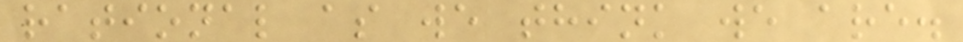rational as we think we are.
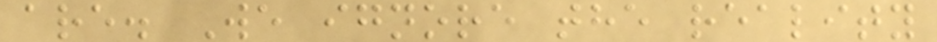are. We ignore the reality
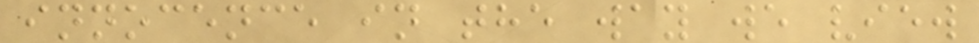innocence in the way we view
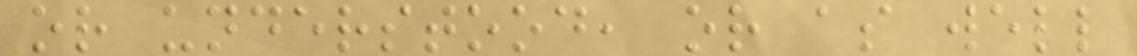or understood, or as well
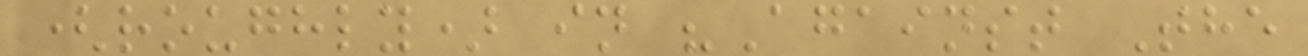(roughly) in "Against The
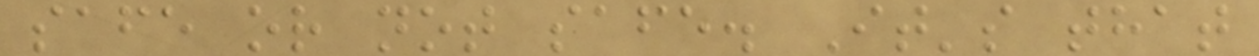safe or not safe. It's that
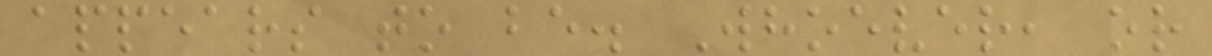appears to be. Whoever, or
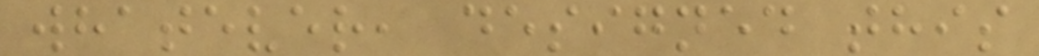whatever, designed this
